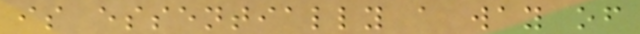is essentially a way of
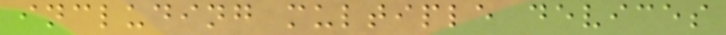including multiple devices
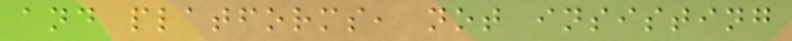and platforms, not insisting
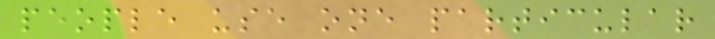people use one particular
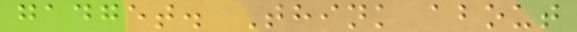gadget. Think about
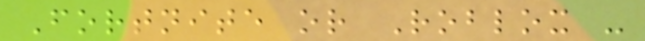Fortnite or Roblox -
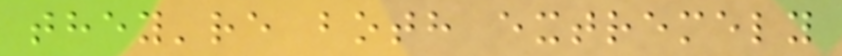they're both extremely
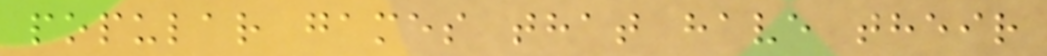popular games that have their
